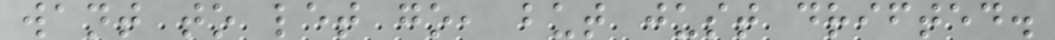want to let go, but just drifted.
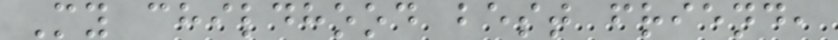My childhood best friend,
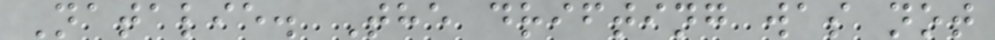Natalie. The drifting was not
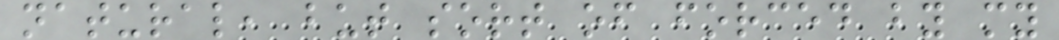natural, but sort of forced by my
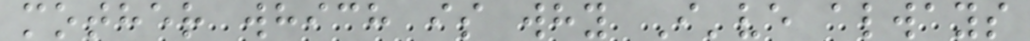mother which is why I've always
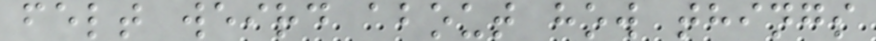felt weird about how things
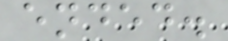ended.
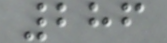286
